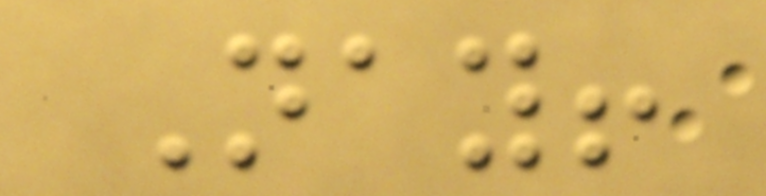Nay!
